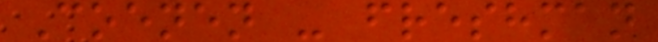Coenen - freshman
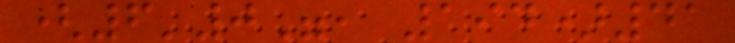(6'0", 194)41
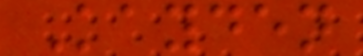Kayden
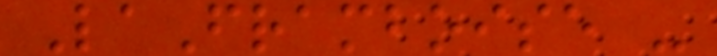LaFramboise -
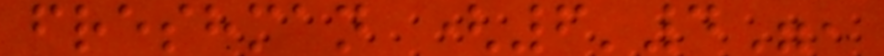freshman (6'4",
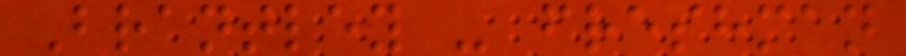Brantley - freshman
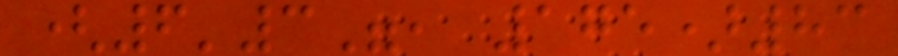(6'3", 175)83
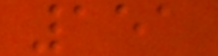151
